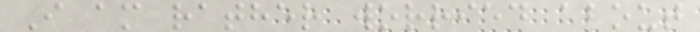I am rather worried about
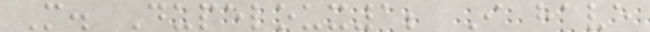M. Dupeloux1; I have
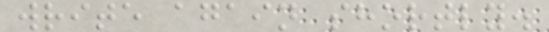write again shortly.
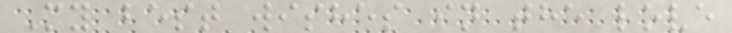My best wishes in the love
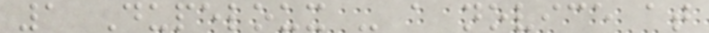1 Dupeloux - a novice at
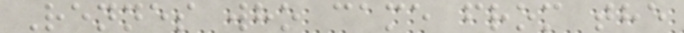Rennes who came from the
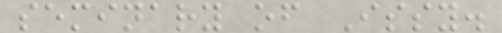seminary of Issy.
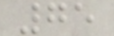75
